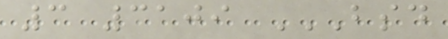3 3109 BSD
